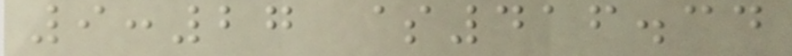9:27 $416.34
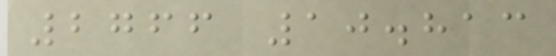2766 10.813
